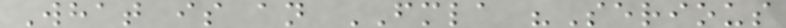What is an FMLA "Serious
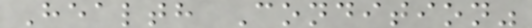Health Condition"
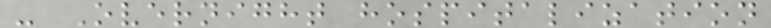- Overnight hospitalization
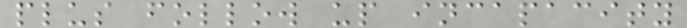plus follow up incapacity
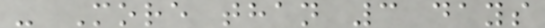- More than 3 days
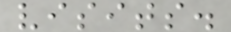visits.
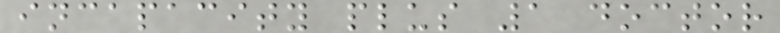incapacity plus 1 doctor
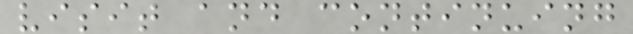visit and continuing
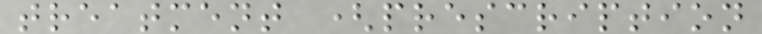treatment (prescription
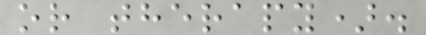or therapy).
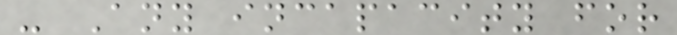- Any incapacity for
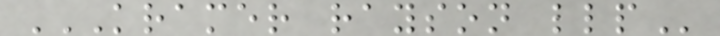KRAMER RAYSON LLP
